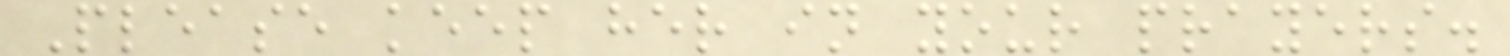Please keep her in your prayers.
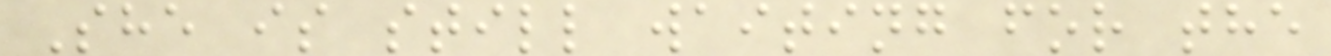She is still waiting for the
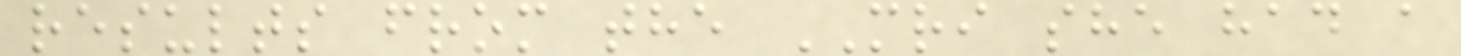results from the MRI she had a
